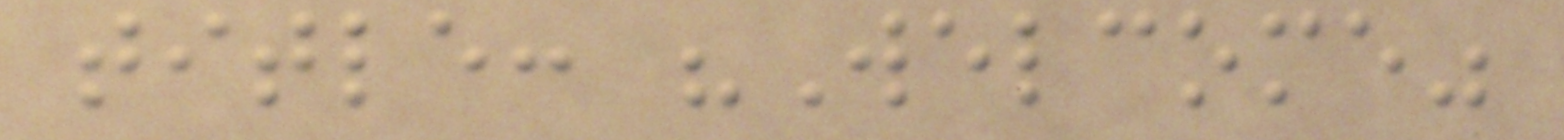title: "Welcome"
